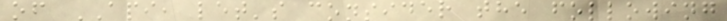of API, let's consider the following
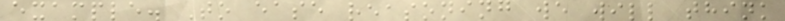example. To ease reasoning we will think
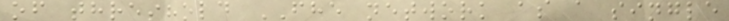of threshold FHE network as a single
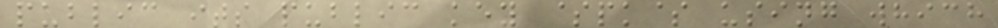public its public key $pk$ using which
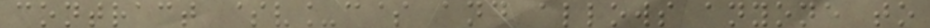contract $v_c$ and allows anyone to
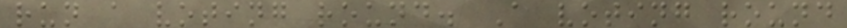run a voting round. A voting round
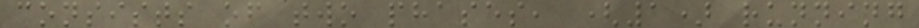consists of two phases, (1) running
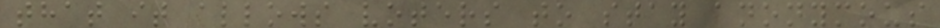that it allows voters to stay anonymous
